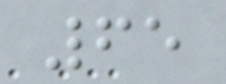65
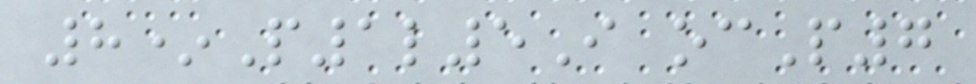8*P1l5I ocP7
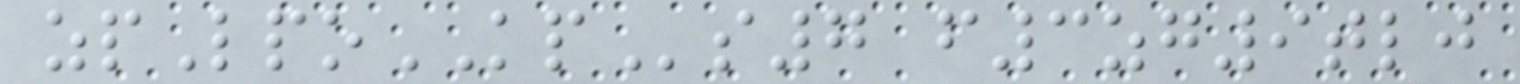zpLpoKPs7 f3zg9tlj
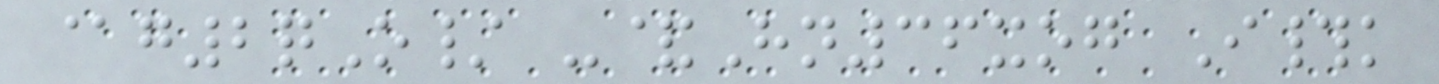@g2qO/ -&Hn36xog I#k
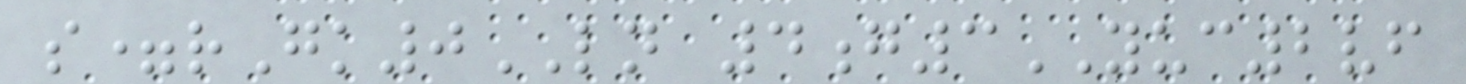s=rGk0LN 4g3YUC2vf
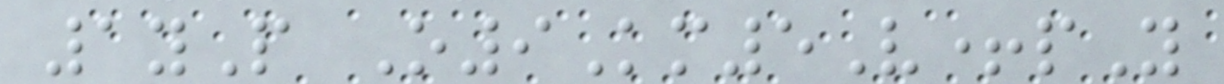1yP O9Km5V+pY
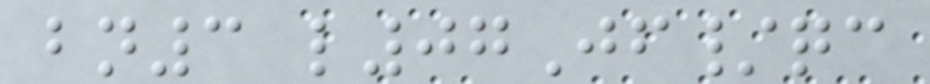bn3 l07Jf/qc
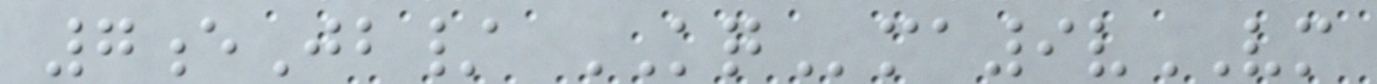7eJb/ KQma9vVM
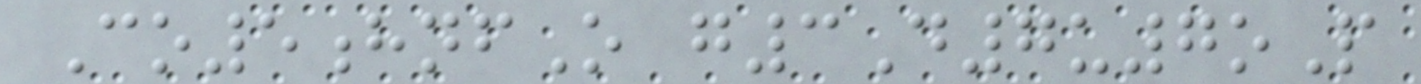Co5hnfO g3D7u7oP
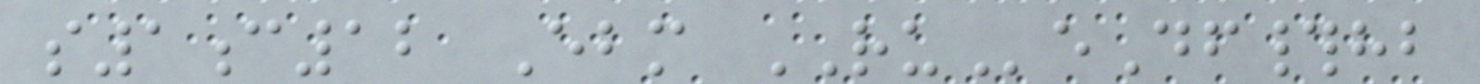s1c12 Ebm RUeDf#hb
